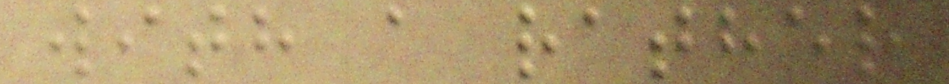with a rather
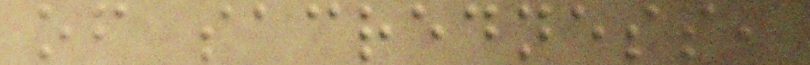of sacredness,
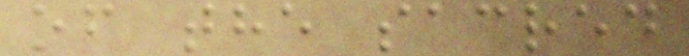of the sacred
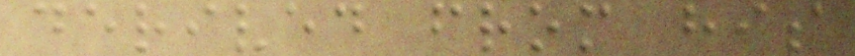derived from his
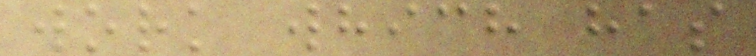work which has
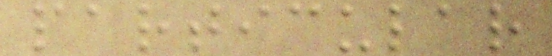particular
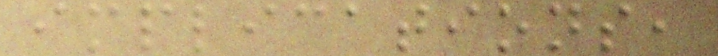implications,
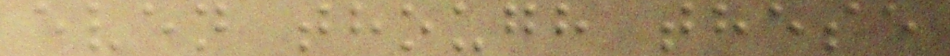even though these
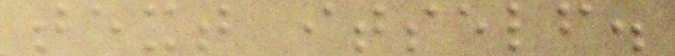text itself.
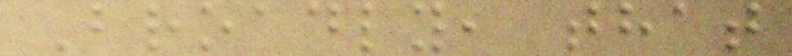Broadly, that
